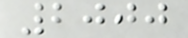2000
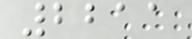2211
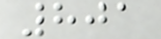801
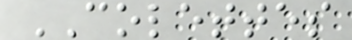COLETTES
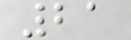21
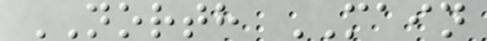NORTH MAIN
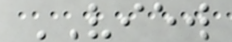VIEW
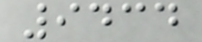9434
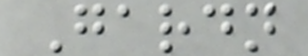Gardn
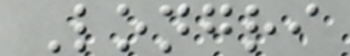Longri
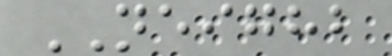NEIGHB
